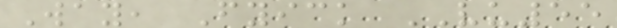Way, Fyick VU55
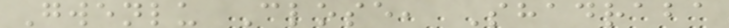Gwenlu Close, Shadraba
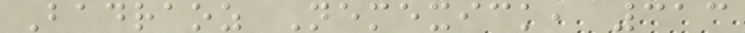Badraoz Nemexick, 313
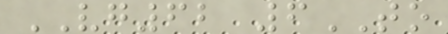VG62 6TO
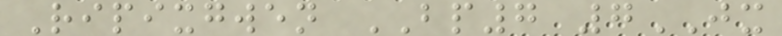Ripixgwen BP7 7JX
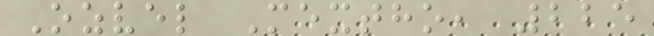Ozvel Mextho, 225
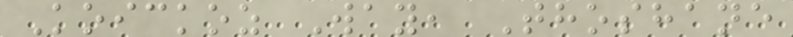Koickoz Way, Thoshane
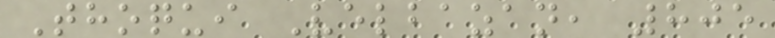Thoqui Velbazan, 805
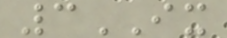3IX
